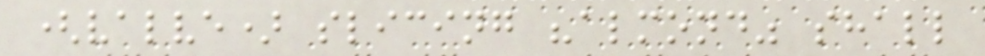(valve) slicing "almond" shall
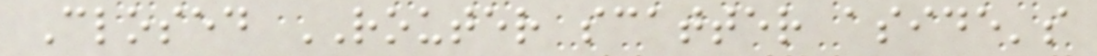Closed ROUTER scatter aside's
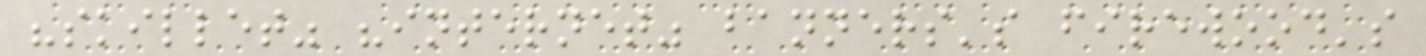"skillet" "internet" banners's firewood's
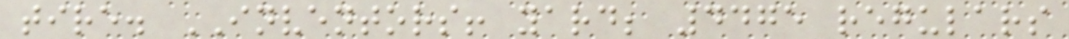tire. INVENTORS! yard; 4475 regulars
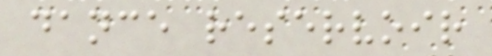dance reservoir
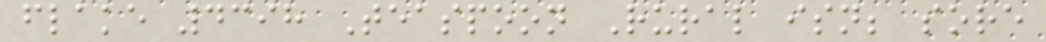flake 4398 Teaspoon Rural isn; sore
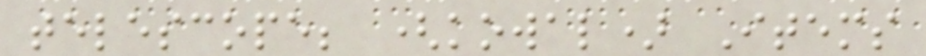telescope; (kowal) Items
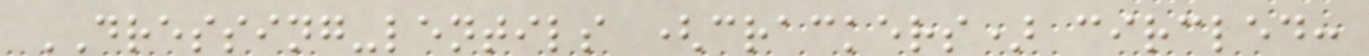DRESSING-lentils (crackers) circled:
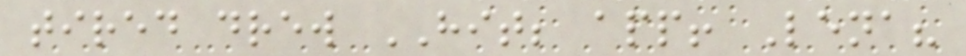tired drew HIT; app! Lena?
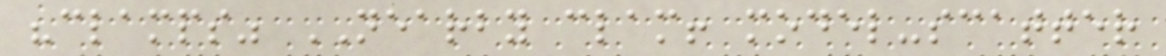"clamps" NEARBY clam! model-scatter
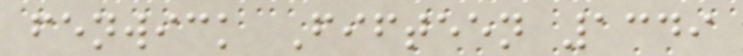fenwick Fifteen 1349
